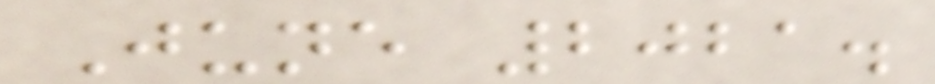June 2021.
